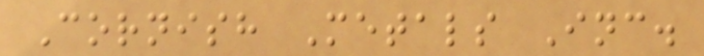Cornish Metals Inc.
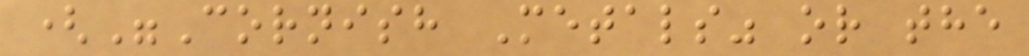("Cornish Metals" or the
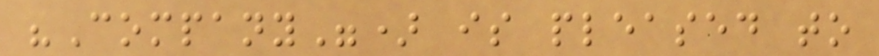"Company") is pleased to
